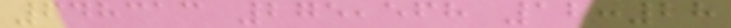648313 275,568 12:28
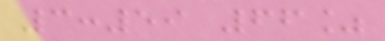3:59 66%
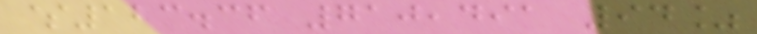$123.36 710,491 94%
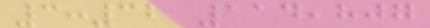3:32 114,807
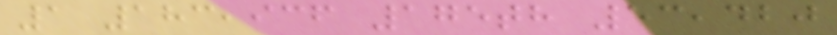1 183,936 175th 53,420
